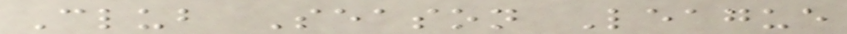Club Season League
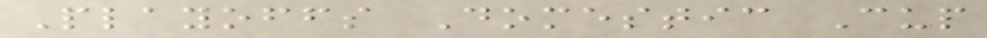Playoffs Domestic Cup
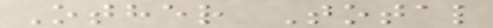Other Total
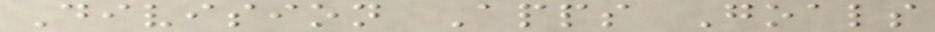Division Apps Goals
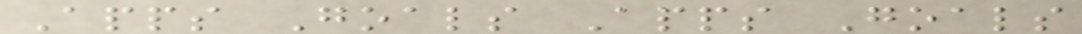Apps Goals Apps Goals
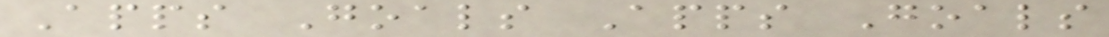Apps Goals Apps Goals
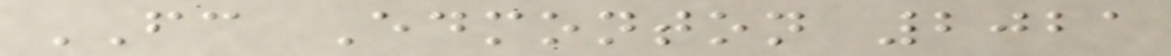FC Edmonton 2021
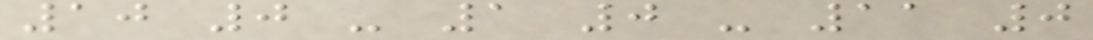10 0 - 1 0 - 11 0
